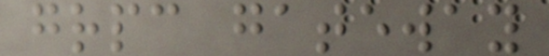grpc gateway
